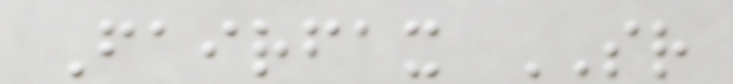Fairfax SR
